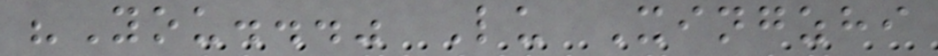"You..." Lu Xingzhi
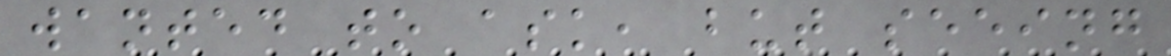wanted to ask, but seeing
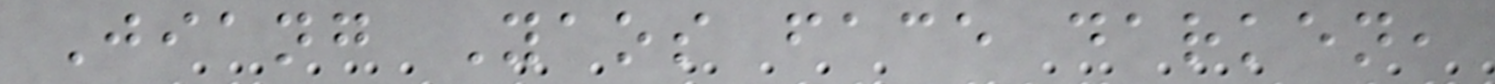Jiang Yaos face darken,
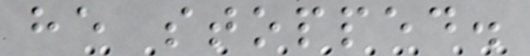he stopped.
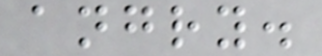angry.
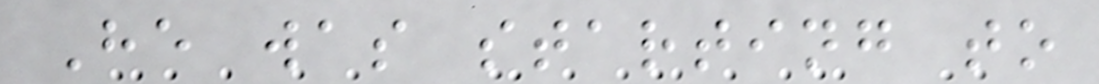He was starting to
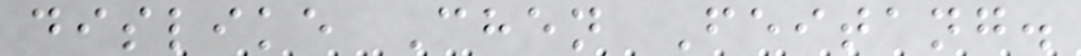dislike Chen Feitang.
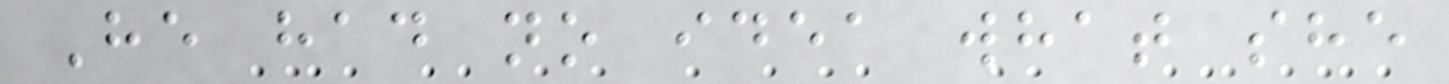He had no idea what she
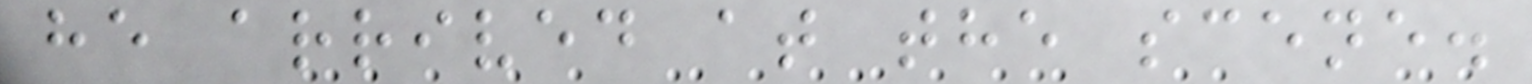he arrived at the scene.
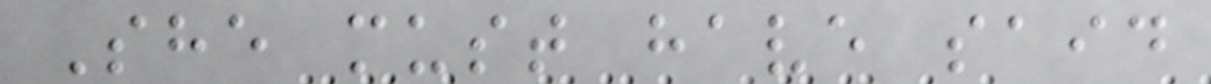She must have said
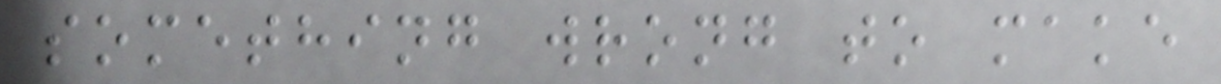something wrong to make
